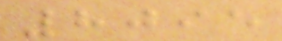8095
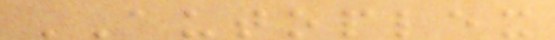AUTOPLEX
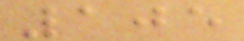105
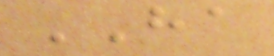HA
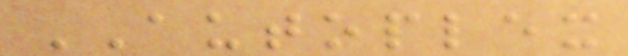AUTOPLEX
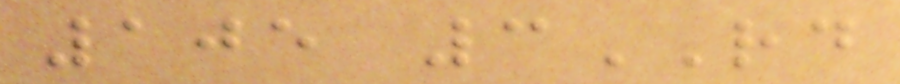105 3RD
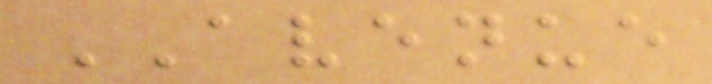AVENUE
